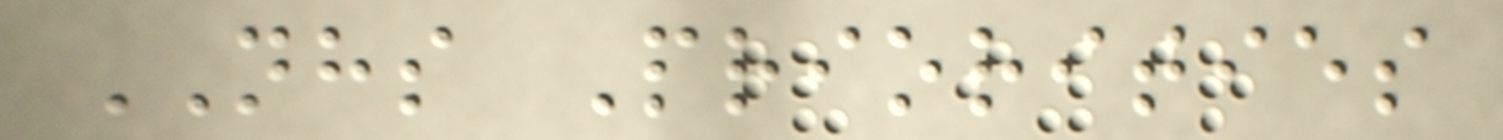NHS Priorities
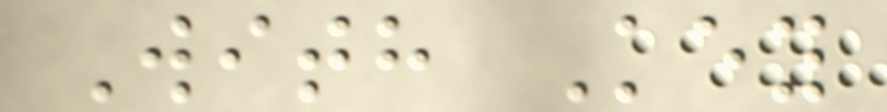With Key
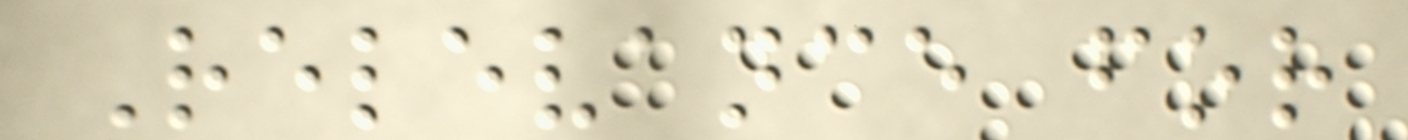Relevance for
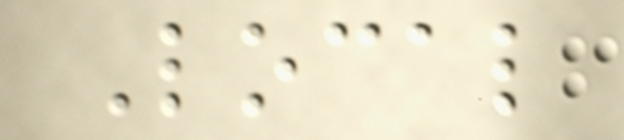Local
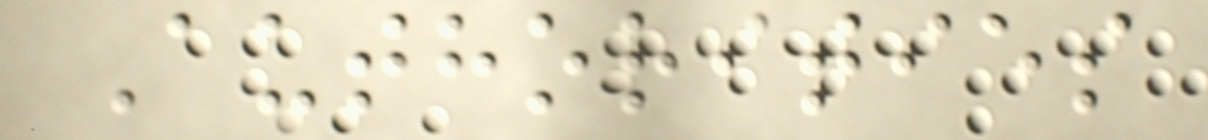Authorities
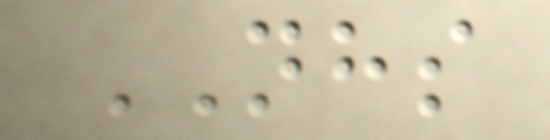NHS
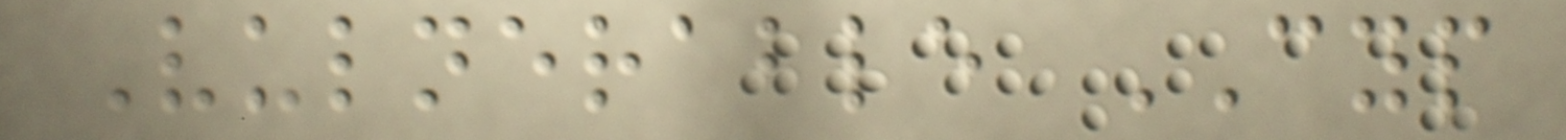Vulnerable CYP
